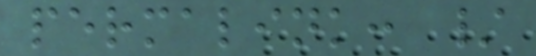permalink: /
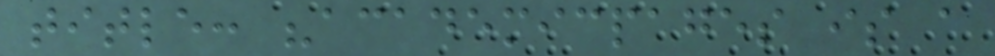title: "academicpages is a
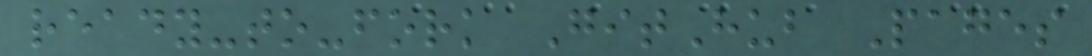ready-to-fork GitHub Pages
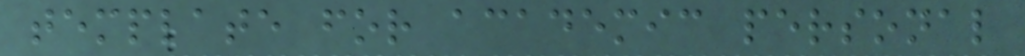template for academic personal
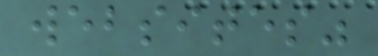websites"
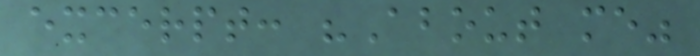excerpt: "About me"
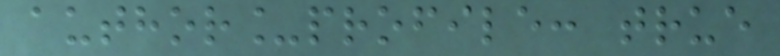author_profile: true
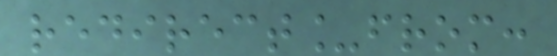redirect_from:
